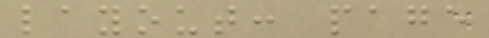layout: page
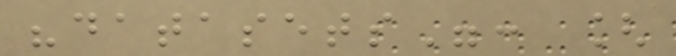"datasets": [
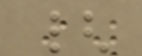{
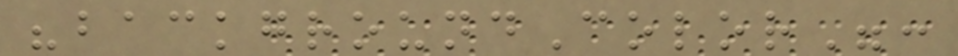"backgroundColor":
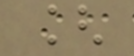[
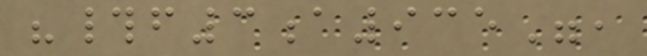"#f3a935",
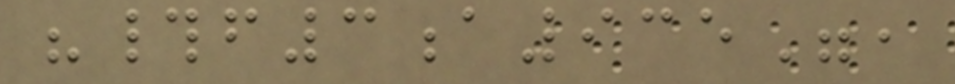"#f3a935",
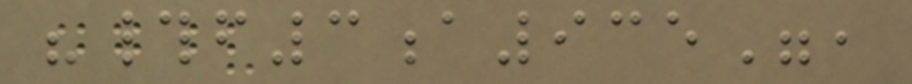"#f3a935",
